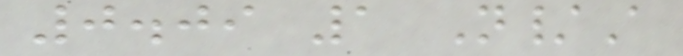0.09 1 N/A
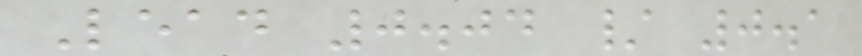Lead 0.04 / 0.1
